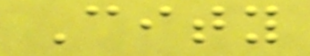City
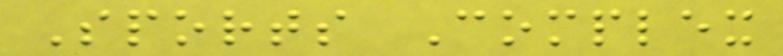Sports Complex
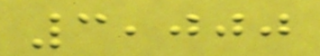3,000
